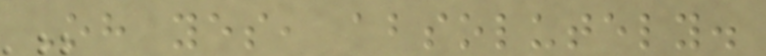Oh yes, absolutely.
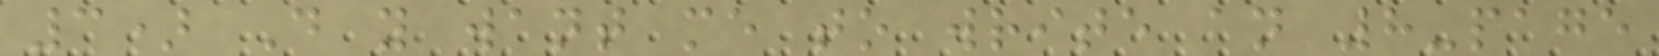3) Do you want me to write an 8-page
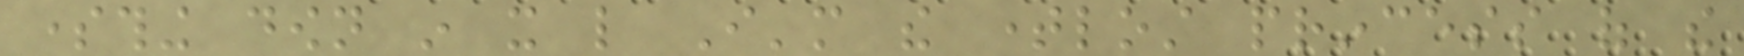something down in it like I'm the timelost princess of the
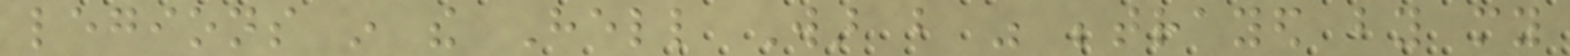legions in the Hell War but was betrayed by my
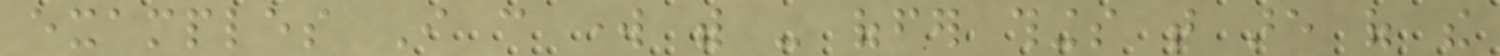examples I can work with - offer things that are of the
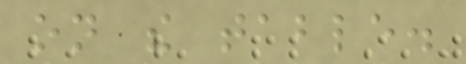on the table.
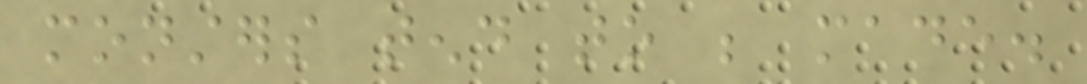monsters tend to be made.
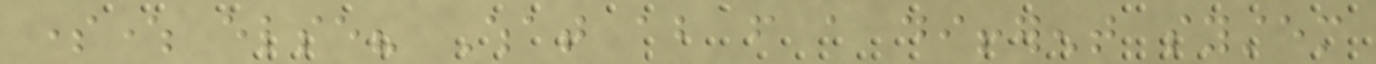somewhere else? What about from a different system
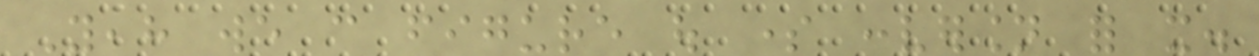Yeah we can figure out some conversion for it.
